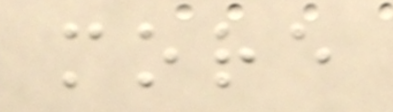more
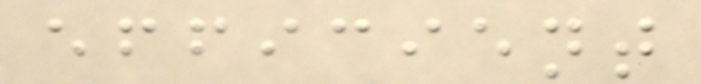efficient
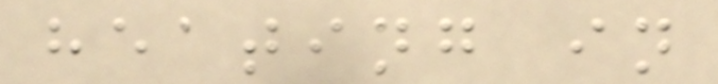heating in
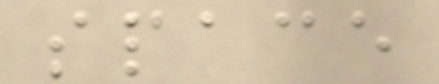space
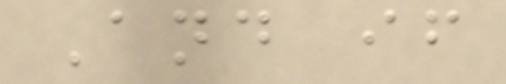And if
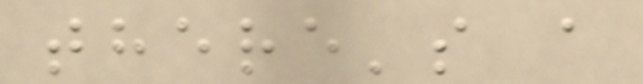there's a
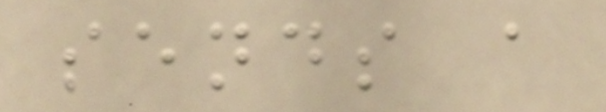sends a
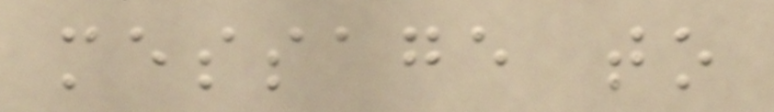message to
